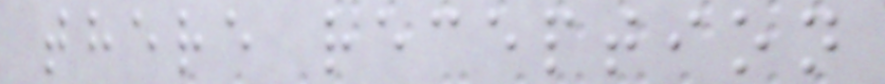there reception
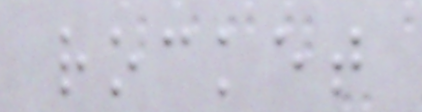rocket
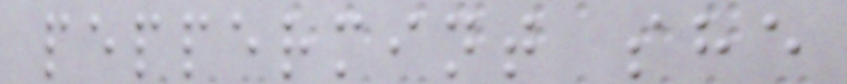peppermint she
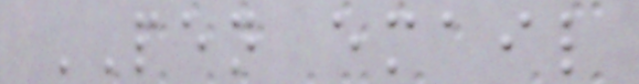PEN email
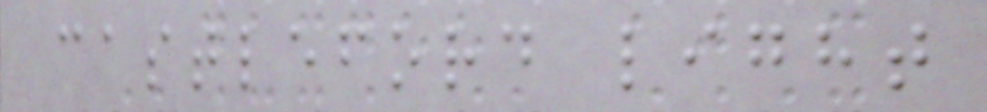castleford light
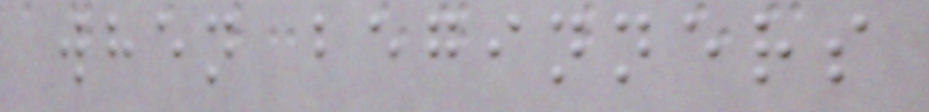when beginners
